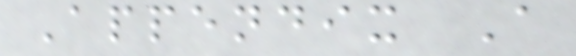Appendix A
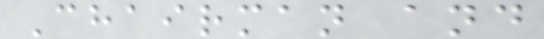Chairman and
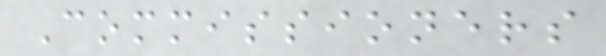Commissioners
